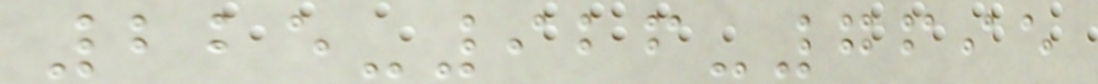225-926-7695
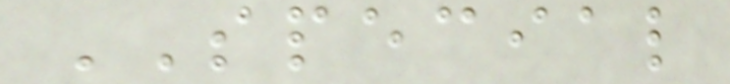SPECIAL
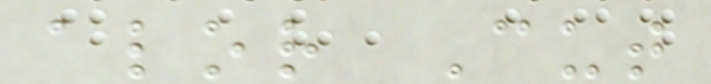alor Cut
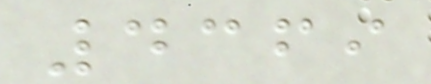4369
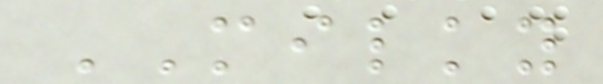MILKY
